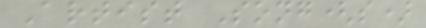Artist Song(s)
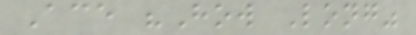Ace "How Long"
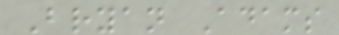Bryan Adams
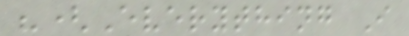"(Everything I
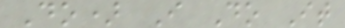Do) I Do It
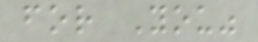for You"
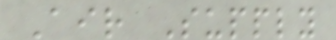Air Supply
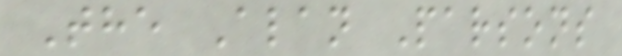The Alan Parsons
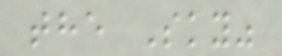the Sky"
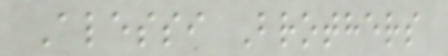Alessi Brothers
